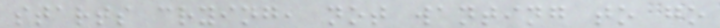starts crying, not wanting to go
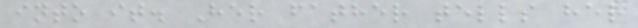into it. Her father tells her
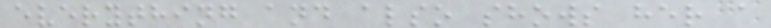everything and also shows her a
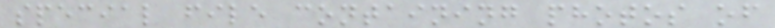special file containing photos of
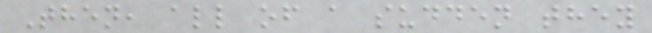Then, all of a sudden they
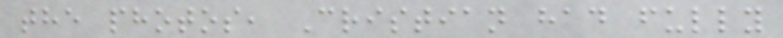the photos, Cristian had fully
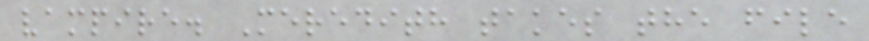vampire. Meredith takes the file
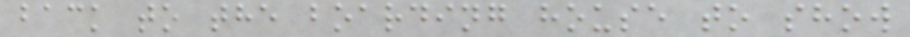back to the boarding house to show
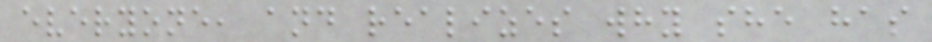everyone, and realizes why she has
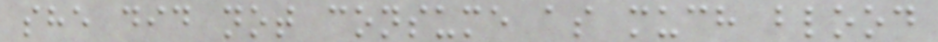she did not consume as much blood
